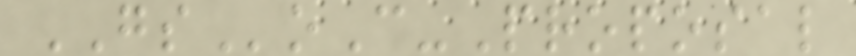GSoC-Proposal
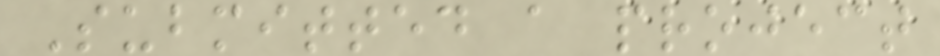Submitted a project
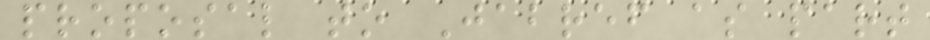proposal to Jabref as part
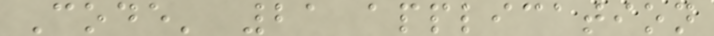Code' 21 application
